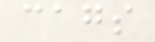cags
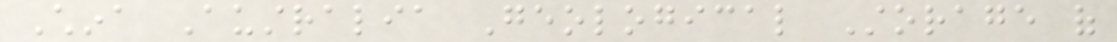China Australia Geological Storage of
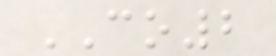CO2
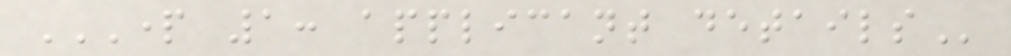PART 1: APPLICANT DETAILS
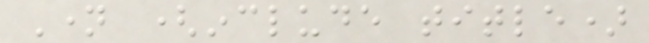Name (include title)
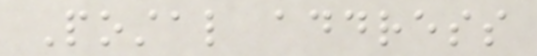Postal address
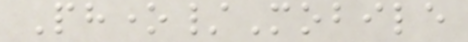Phone/Mobile
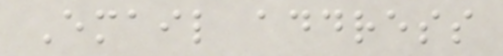Email address
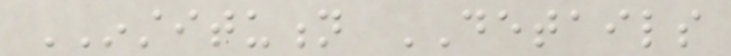INSTITUTION DETAILS
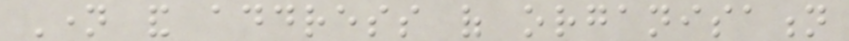Name and address of organisation
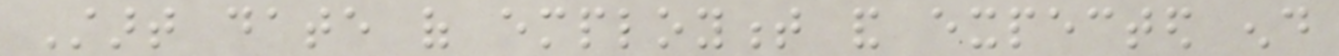Start date of employment and expected end
